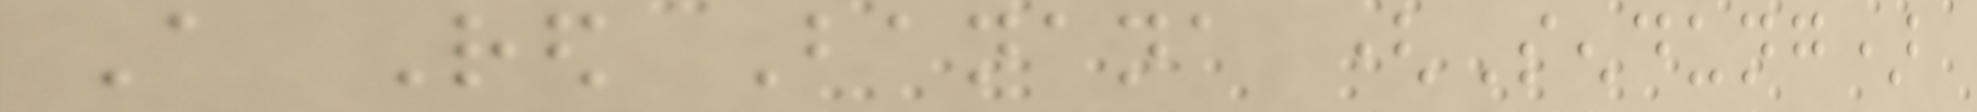A Red Banana (Sendung)
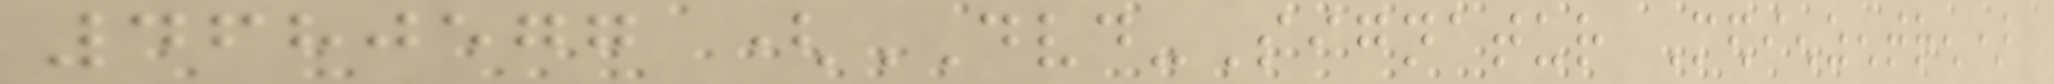4680577 (DVD-Signatur Medienzentren)
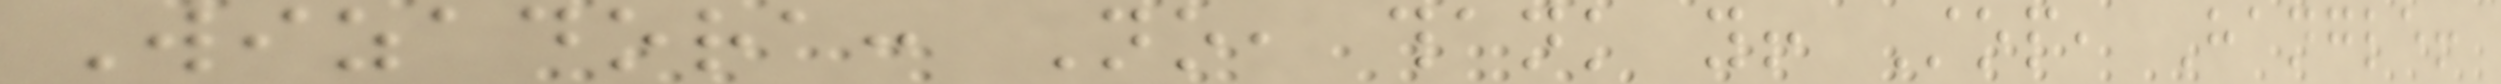Wizadora: No, thank you! Stop, Hangle!
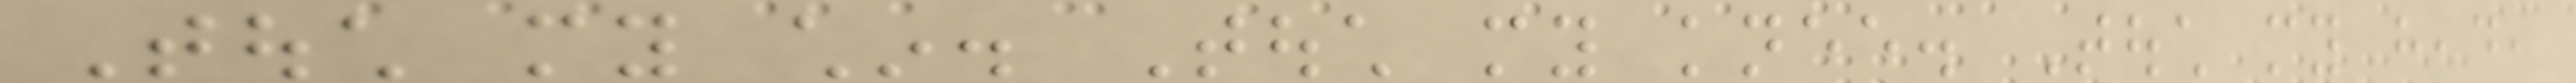Touch my chin. Touch my knee. Touch my head,
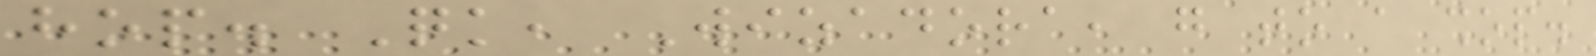hop. Quick, Wizadora, go to a shop.
